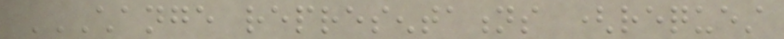CHANGE REPRESENTATIONS (REQUEST
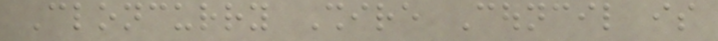Cloncurry Shire Council is
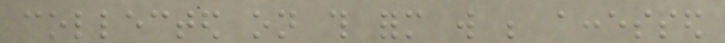collected on this form will be accessed
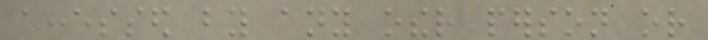accessed by any other person or
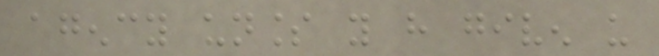agency unless you have given us
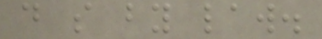do so by law.
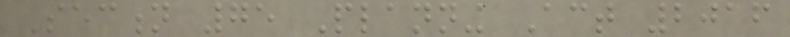Section 75 Planning Act 2016
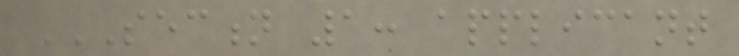SECTION 1: APPLICANT
